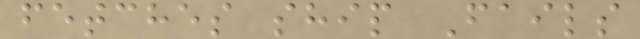fetches ship Fails
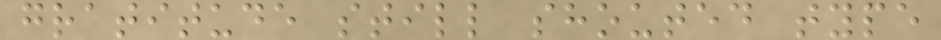gratitude still shouted type
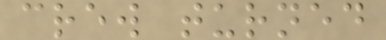crew turned
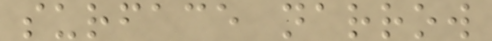surface narrow
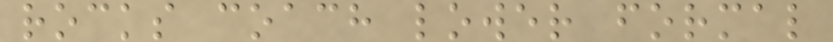rocks coach lower formal
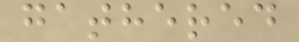gathered
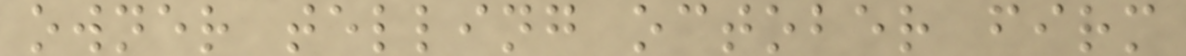owner telling october firm
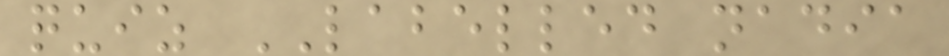quiz LABELLED nadia
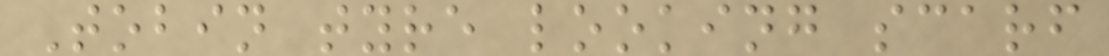Tobin tyre looking scarf
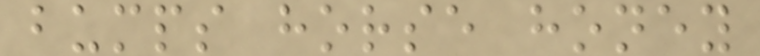bumps horse honey
